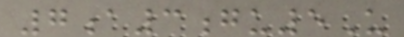7a3gu5U
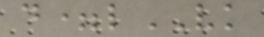d=lVK
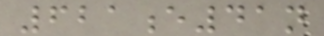621e41n
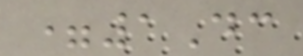=1Dc
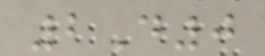2D0
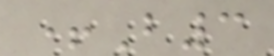+B3
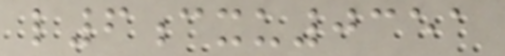l6cxu0351
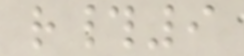r#9
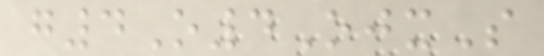g4O4OjxS
